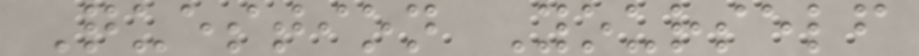Question Yourself
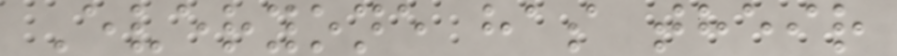Everyone has their
